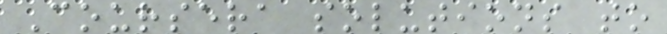Coursera solutions to
